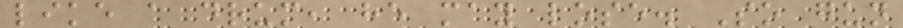like a drum, he may lose. So gun
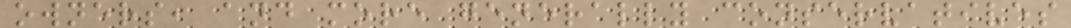owners, and more generally conservatives
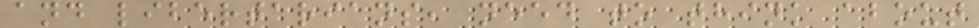and libertarians, need to think about
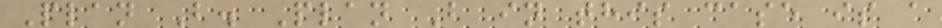Plan B. Plan B in this case is a
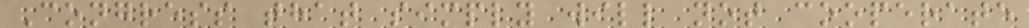Congress that simply will not cooperate
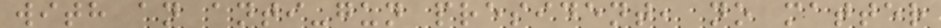with an anti-gun president, no matter
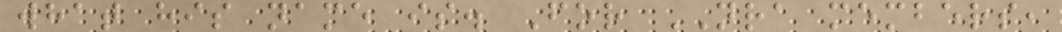what his name is. For NRA members,
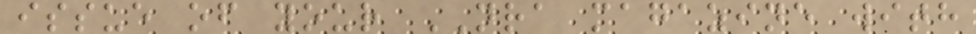issue of your NRA magazine with
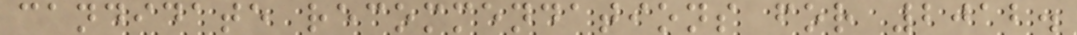candidate recommendations for 2012.
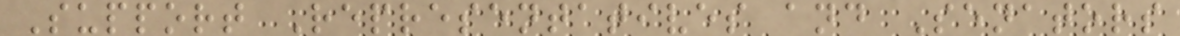Support Representatives and Senators
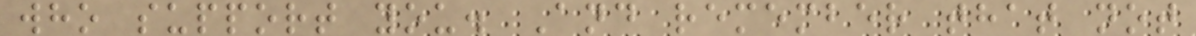who support you. And remember that not
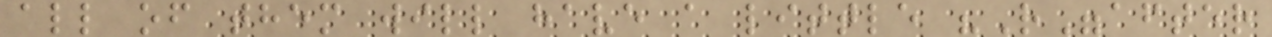all of them will have a little "R"after
